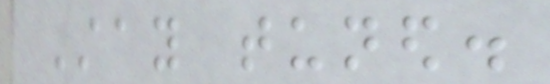Stay tuned.
